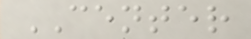CENTER
